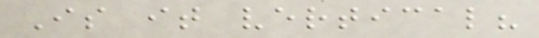Is it vertical?
